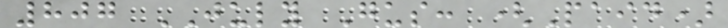807 JULY Gus: (Paid)
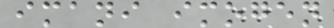imani imogen
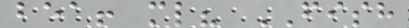bea! ml? FISH
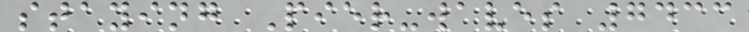staying Pier-waves 7433
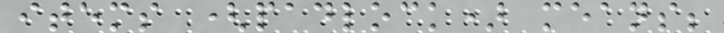items (padlock) means;
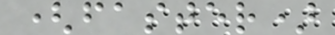(faster)
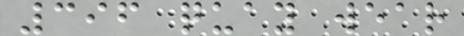396 quay wear
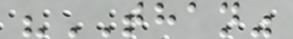"THAN"
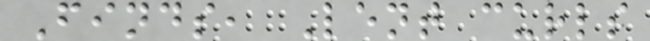Finds, Lent curls
